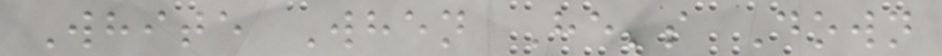White When He's Down
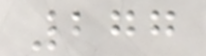277
